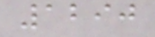1290
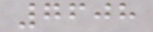7608
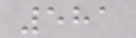581
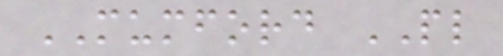MUMFORD PL
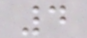4
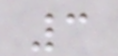3
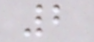2
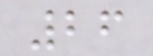26
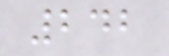242
